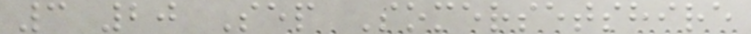3 20 Sep Somersetshire
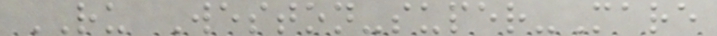RU Weston-super-Mare
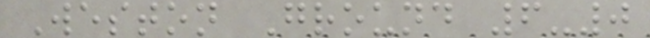Weston Ground 6-0
